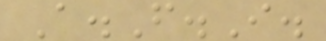A.F.I.
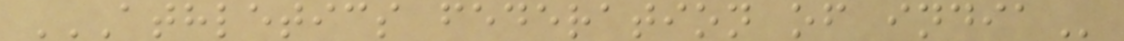ATHLETICS FEDERATION OF INDIA
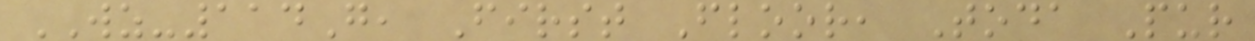WZ-114G, First Floor, Toda Pur
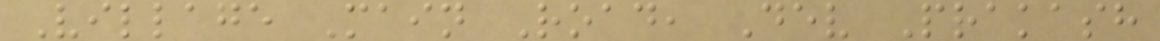Village Main Road, Dev Prakash
